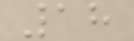18
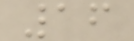16
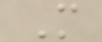M
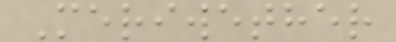Meriwether
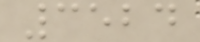3524
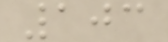103
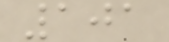101
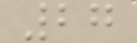27
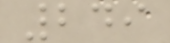249
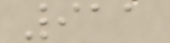911
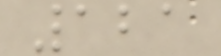121
